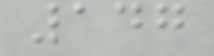147
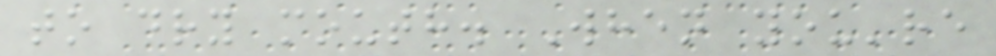to dry mouth. When you're
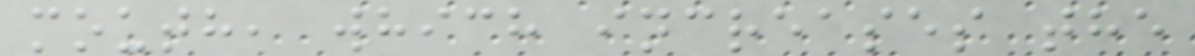mouth, which increases the
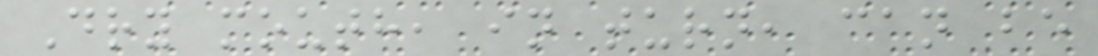Dry mouth, in turn, can be
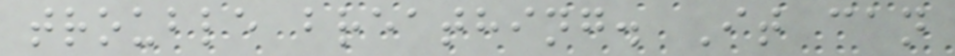trouble breathing. It can
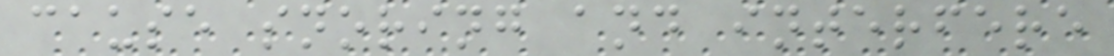cause snoring and interfere
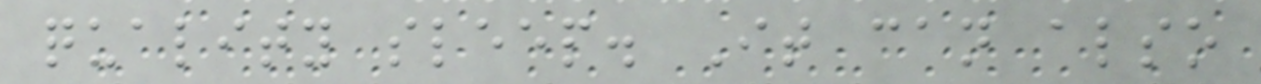quality sleep. It can also
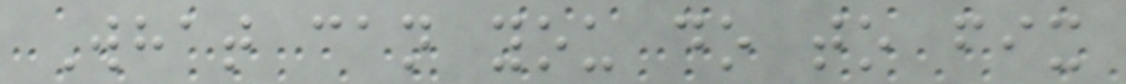What can you do to fix
